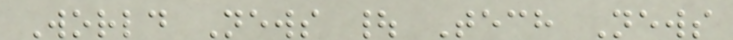World News | Tech News
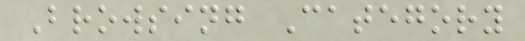Browsing Category
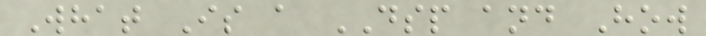What Is a DSP and How
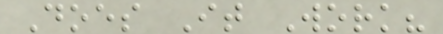Does It Work?
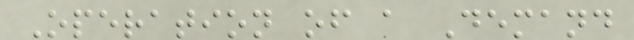Operation of a Demand
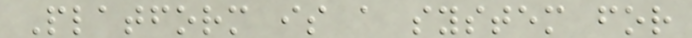Platform is a system for
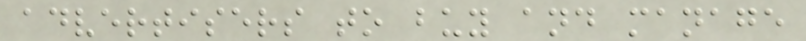advertisers to buy and manage
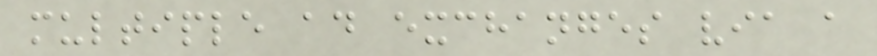multiple ad exchanges via a
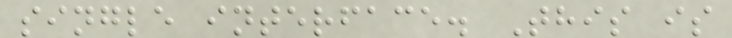single interface. This is
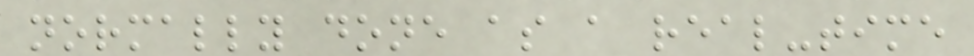normally done as a real-time
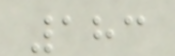183
